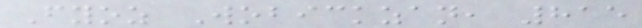Fyoz Wobickzan, 815
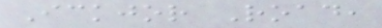Ickjor Road,
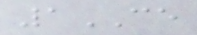1CE
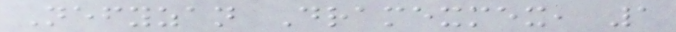Nefyzan Dramexmex, 1
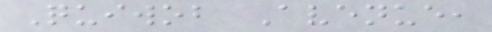Quiwob Avenue,
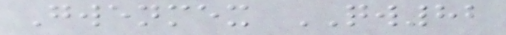Gwenmex QW82
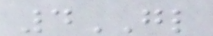4GL
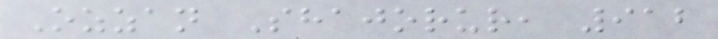Ozzan Shajorur, 912
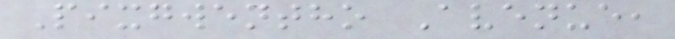Pixgwentho Avenue,
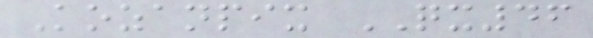Kozanpix QX46
